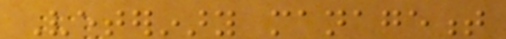Veterinary management
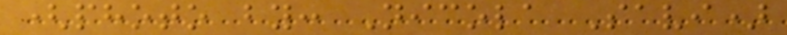(photo by: Nicola Savi)
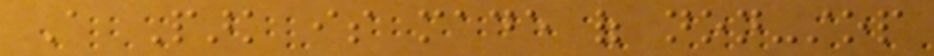A Park is made of non-stop
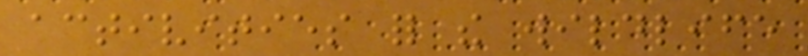activities for the wildlife
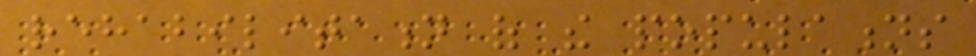rehabilitation of the populations
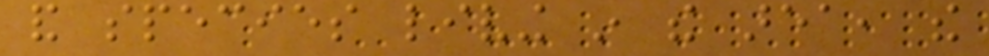and species living in the area, the
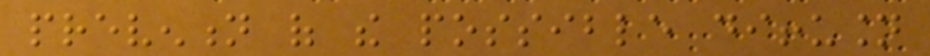prevention of the possible diffusion
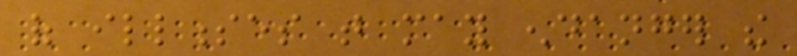of illnesses that may endanger the
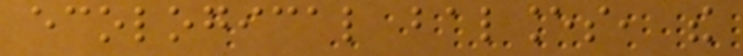ecological balances, the
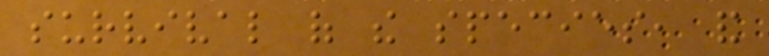survival of the species, and
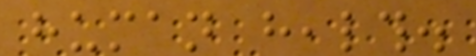human health.
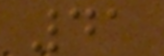41
